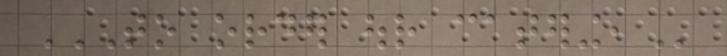TO ORDER OUR CATERING,
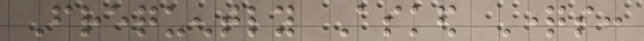Frequently Asked Questions:
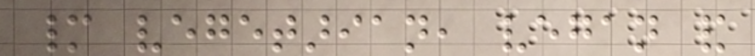many vegetarian, vegan and
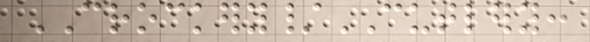CROCKERY/CUTLERY:
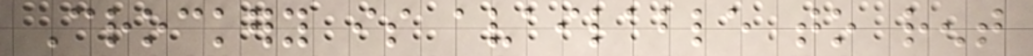Crockery is available to rent
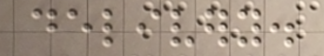delivery.
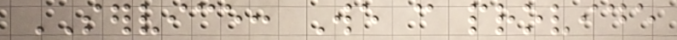SERVICE: We can provide
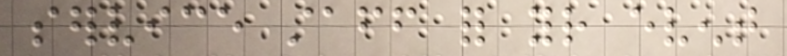service staff for your event
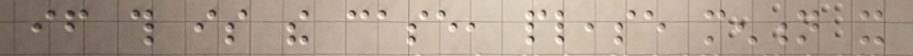if this is the case, please mention it
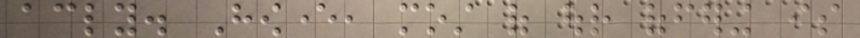accordingly. However, most of our offering is
